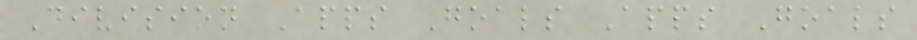Division Apps Goals Apps Goals
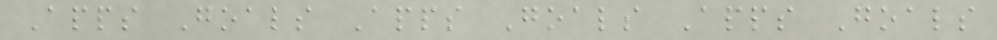Apps Goals Apps Goals Apps Goals
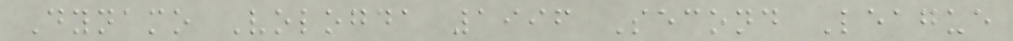Dynamo Vologda 1996 Second League
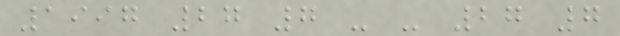1997 27 7 - - 27 7
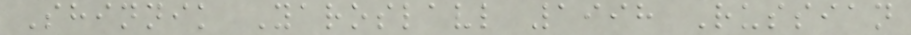Shinnik Yaroslavl 1998 Russian
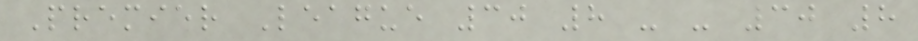Premier League 30 8 - - 30 8
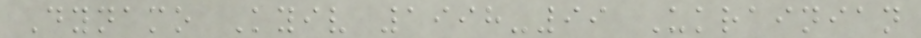Dynamo Kyiv 1998-99 Ukrainian
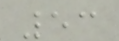53
